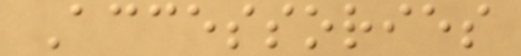Accessories
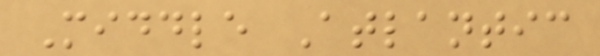Middle Atlantic
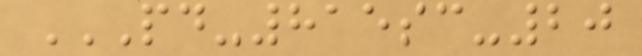PD-815SC-20
